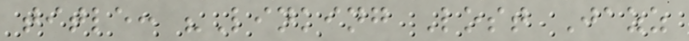title: "Linking Lost Jazz
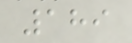189
